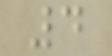4
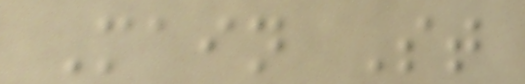Main St
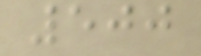500
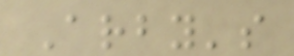Arby's
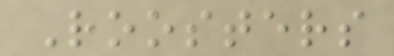Roosters
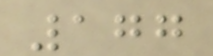177
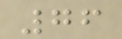76
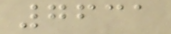7631
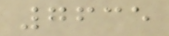7635
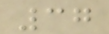37
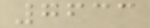7633
